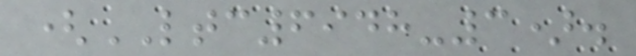(LTC6948-3).
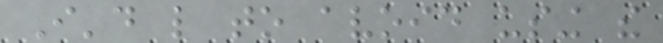I'd like to avoid using the
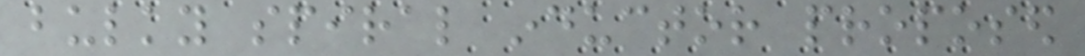bulky spiral inductor proposed
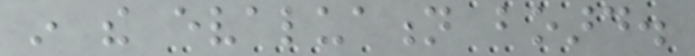in the evaluation board.
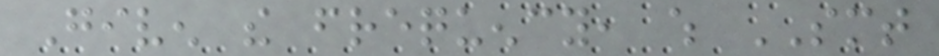Given the frequency, which SMT
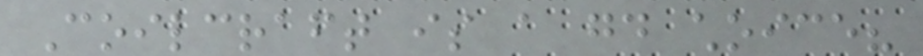Coilcraft is a good choice?
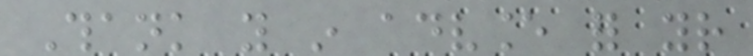Thank you in advance for your
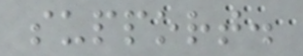support.
